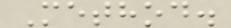Method.
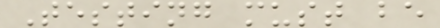Testing must be
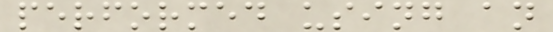performed using an
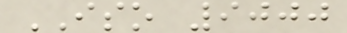ISO 9000
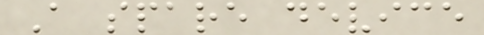A spare device
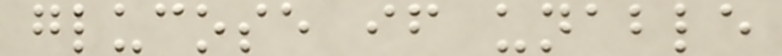glucose if unable
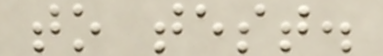to test.
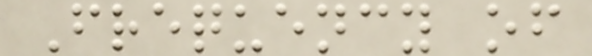Frequency of
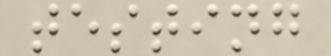testing
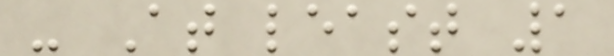- At least 1
